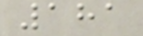181
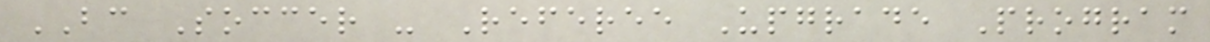BC Soccer - Referee Upgrade Program
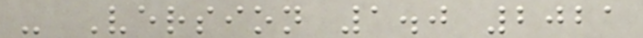- Version 1.0 2021
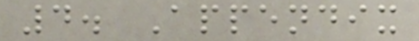4. Appendix
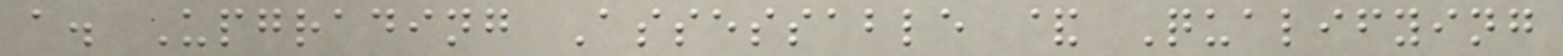a. Upgrading Assessable & Qualifying
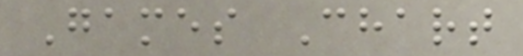Games Chart
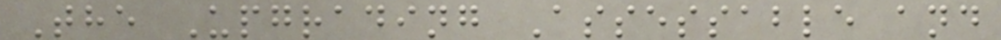The Upgrading Assessable and
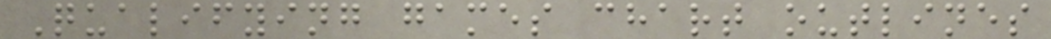Qualifying games chart outlines
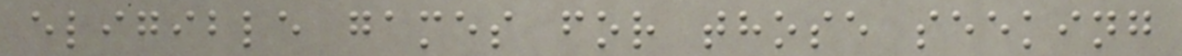eligible games for those seeking
